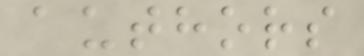authors
